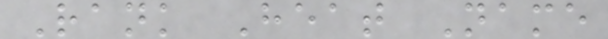Rank Heat Name
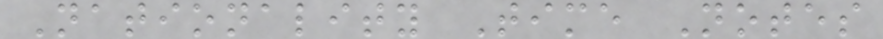Nationality Time Notes
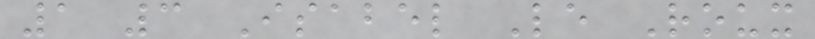1 3 Isabel Le Roux
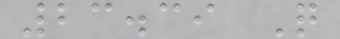23.39 Q
